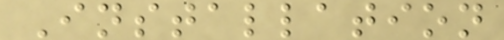Installation
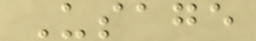Usage
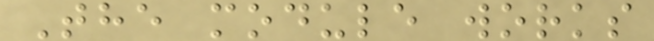The module works
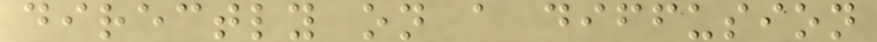directly on a diffusion
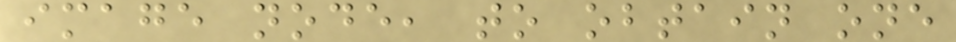image node, to obtain one
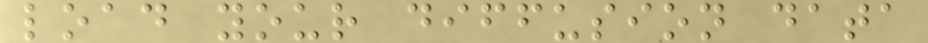load your diffusion data
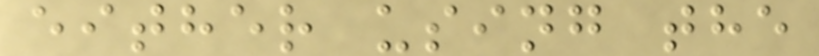either using the
